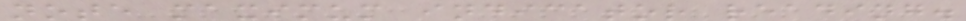note maximum indicator reading.
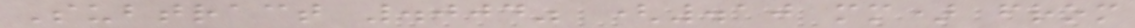Subtract .004" (.10 mm) from
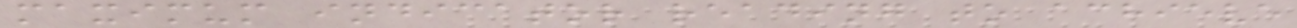maximum indicator reading to achieve
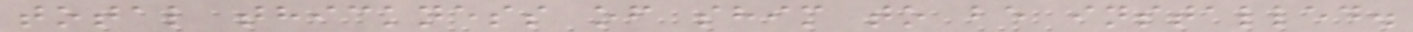total thickness of shim to be installed.
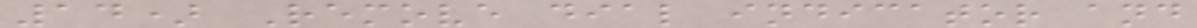14) Remove dial indicator and
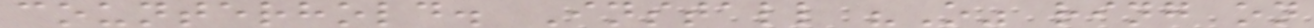counterhold. Install "O" ring on
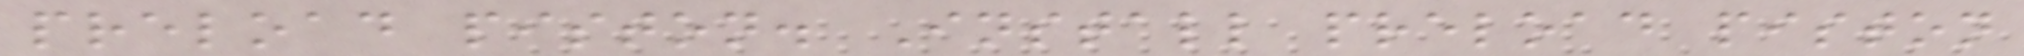preload piston. Install preload piston
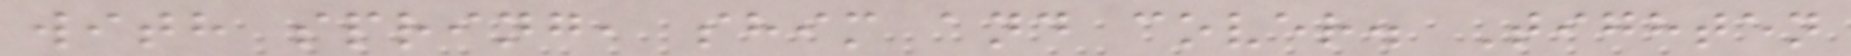with spring, shim and cover. Tighten
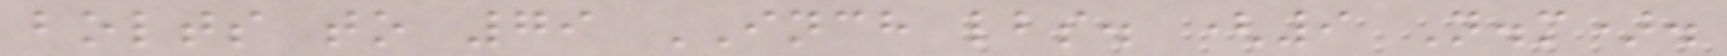bolts to 79 INCH lbs. (9 N.m).
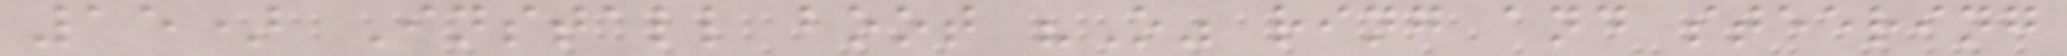15) Install boot "O" ring and steering
